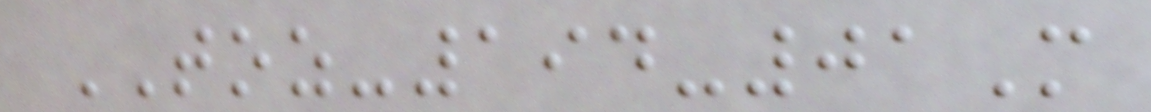TOZ-194-01M
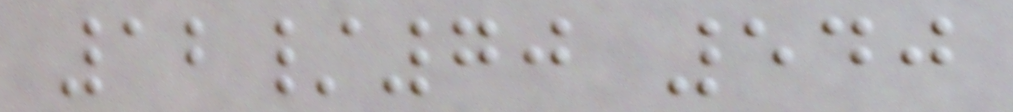12/70 540
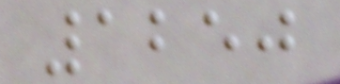1250
